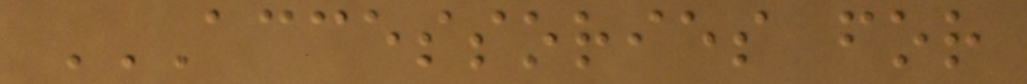ACCESSORIES FOR
